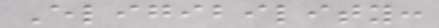Eligibility:
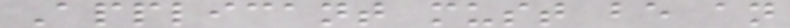Applicant must be an
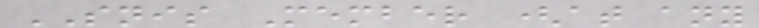SNIS Member (at any
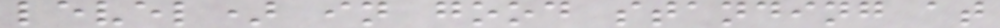level) in good standing at
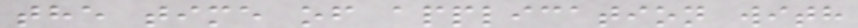the time of application with
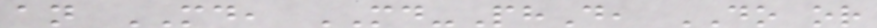an MD, MD-PhD, DO or
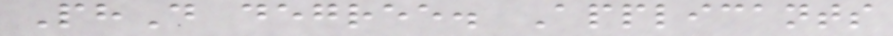PhD degree. Applicants
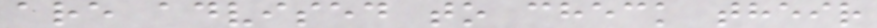are advised to check their
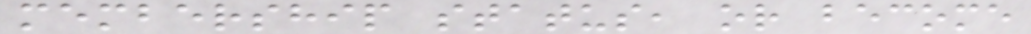membership status, or become
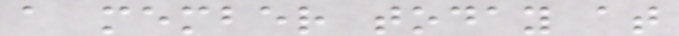a member today at
